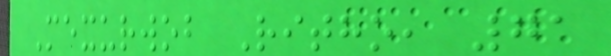Mexurwob Ritho, 71
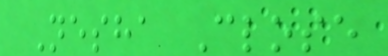Nesha Close
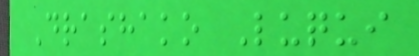Drashako Luqui
